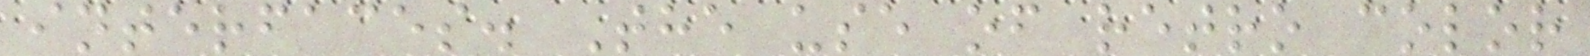interfaces. The use of retro color
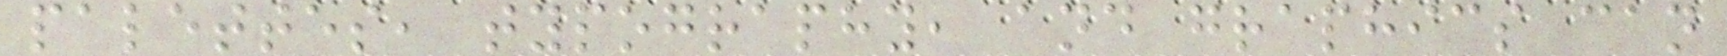palettes, typography, and graphics can
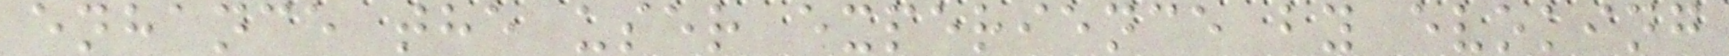enhance the user experience by evoking
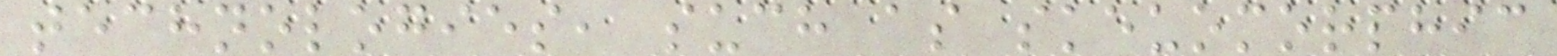technologies, such as skeuomorphic
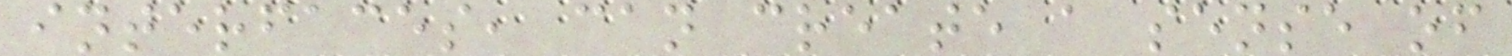interfaces, can create a sense of
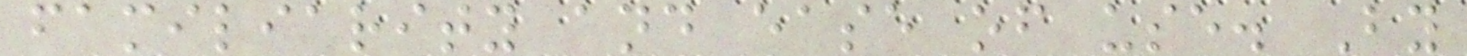familiarity and ease of use. By
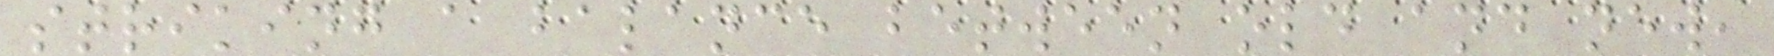striking a balance between old and new,
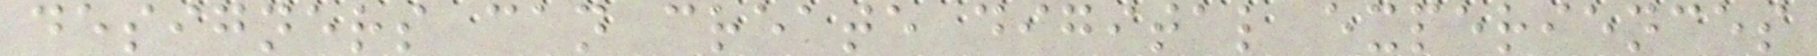designers can create digital experiences
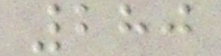280
